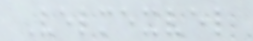Velmexvel
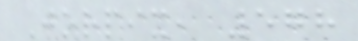Jorpix, 578
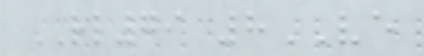RL79 8VE
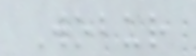Wobur
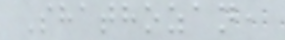Shathozan,
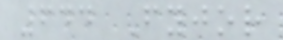644 Fyjor
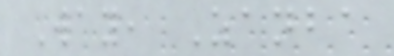Way, Zanba
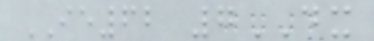IE62 7DX
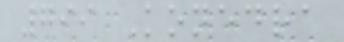799 Konedra
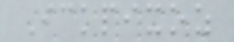Ickpixoz
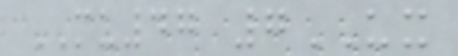MU47 7UX
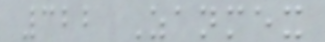322 Zanmex
